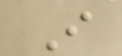I
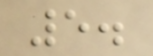5.
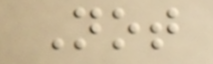Not
